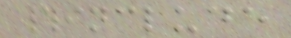#include
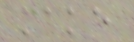make
